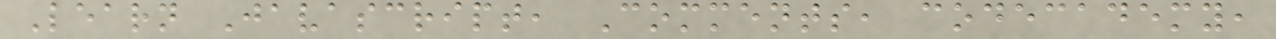Learn Javascript, Comments, codecademy,
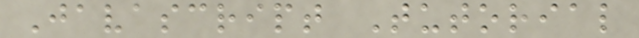Javascript Tutorial
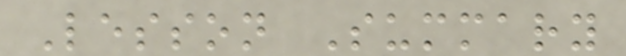Lesson Summary
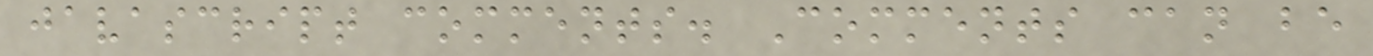javascript comments. Comments can be
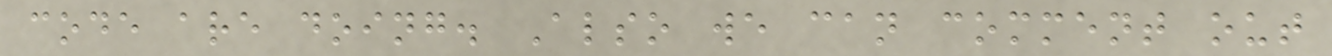code are doing. Also we can comment out
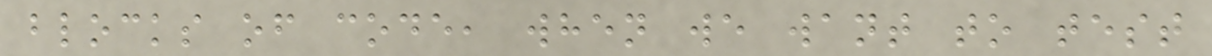blocks of code, when we want to test
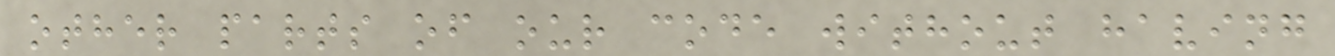other parts of our code without having
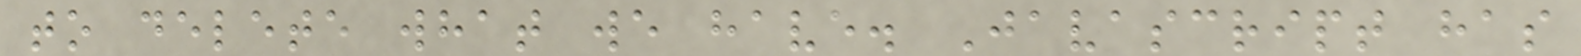to delete what we have. Javascript has
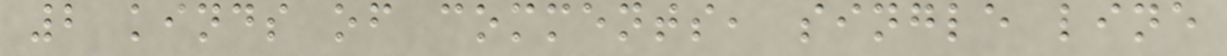2 kinds of comments, single line
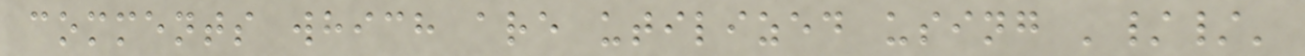comments which are utilized using '//'
